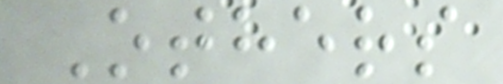Others
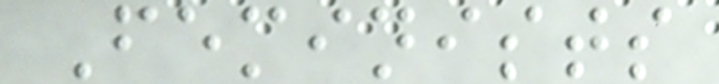Feminists
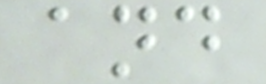and
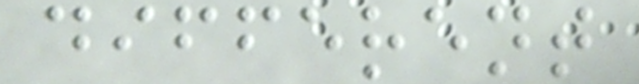different
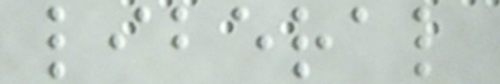liberal
